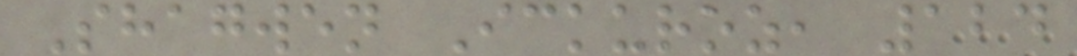Shagwen Ickuroz, 124
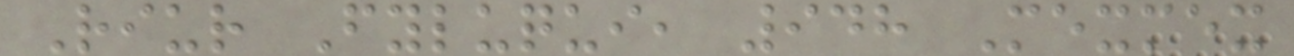Riur Fyluqui, 948 Mexmex
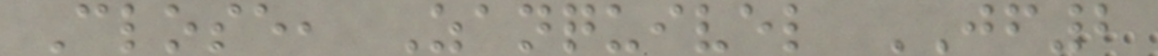Close, Zanquivel JF2
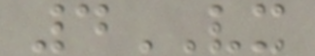4VX
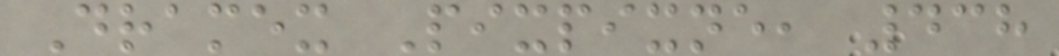Dramex Pixpixne, 438
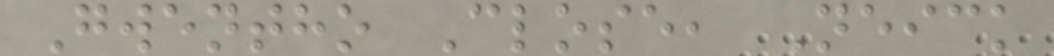Gwentho Close, Neick
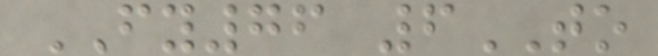FY76 6TO
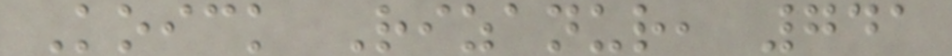Koick Rizanur, 741
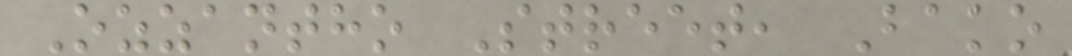Ozzantho Street, Bako
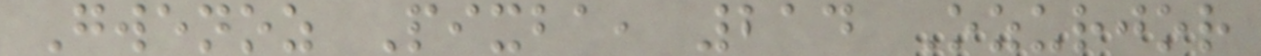Gwenoz Pixba, 214 Ozurjor
